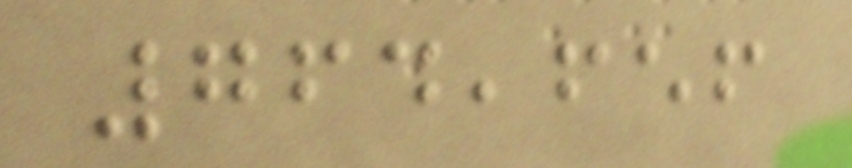764,656
